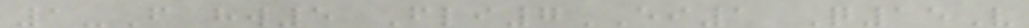1-F hw5 Fli7EI1 Q15V
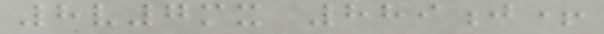8v7mx 889j+
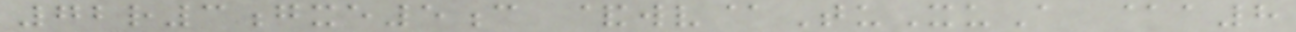72r3gxe5c &wv@TuXuA @a8
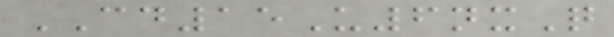CD15U6nxQ
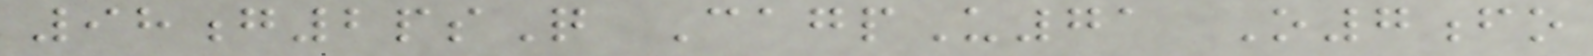98g2psQ CagpU71 O7fo
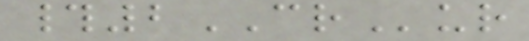#2CRur
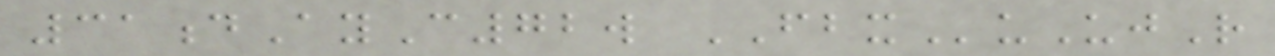31dAyC72w FBXuUjR
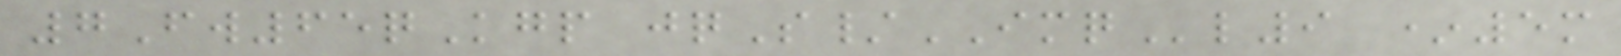7Fw65qKgp jqS/IMQl9 *5m
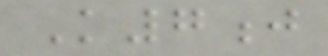K7j
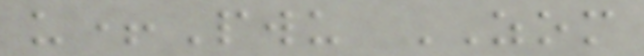u+Pwu ZOM
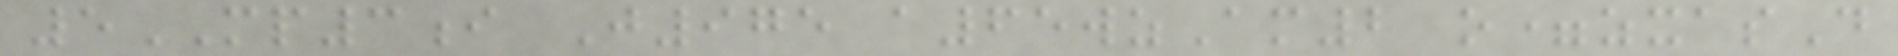5MP3i J975 a65wzAm2 o=zxasD
